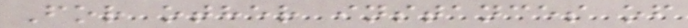For other instances of
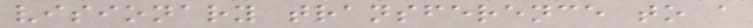visionary transference to a
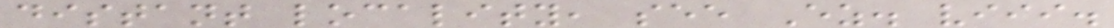distant locality, see Ez. viii.
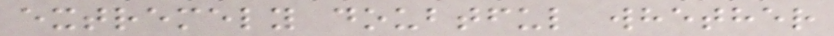extremely doubtful whether
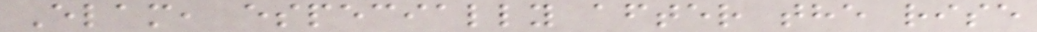Elam, especially after the rise
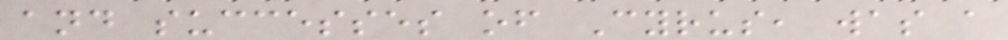and successes of Cyrus, was a
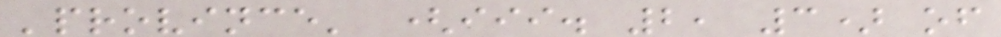'province' (iii. 2, 3) of
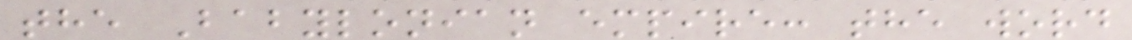the Babylonian empire: the word
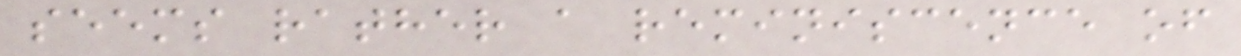seems rather a reminiscence of
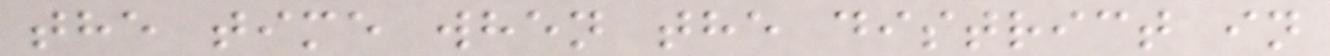the time when the district in
